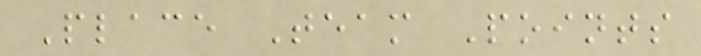Place Team Points
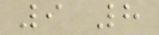9 8
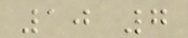10 7
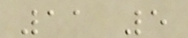11 5
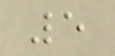5
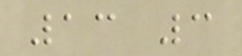13 3
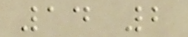14 2
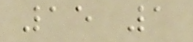15 1
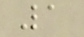1
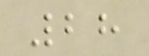28
